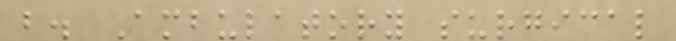b. Ambulatory surgical
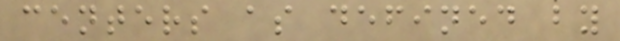centers as defined by
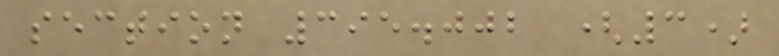section 395.002 (3)
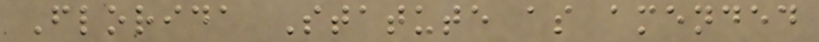Florida Statute as amended
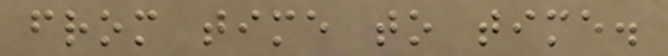from time to time.
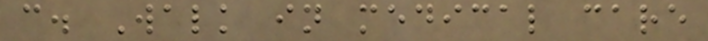c. Walk in medical care
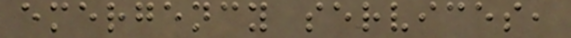emergency services,
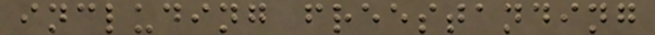including freestanding
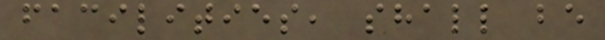facilities, shall be
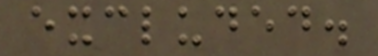excluded.
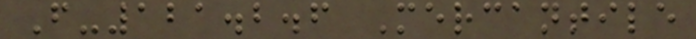F-121.2.6 Mercantile
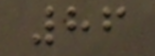86
